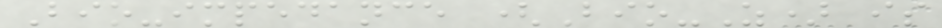Bio-impedance (Bio-Z) is
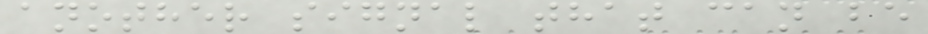another signal that can be
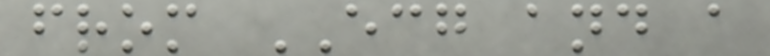from ECG and a
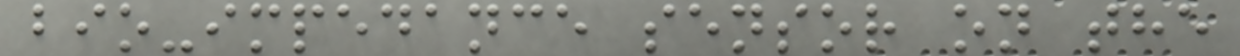bio-impedance sensor on the
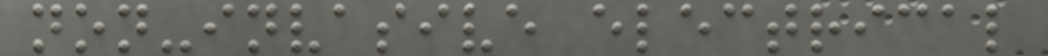non-invasive electrical
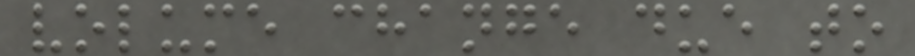volume change due to
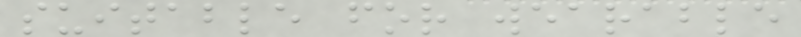suitable for wearable
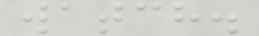watch.
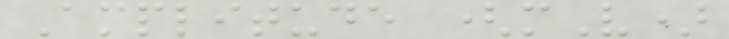Amplitude (mV)
